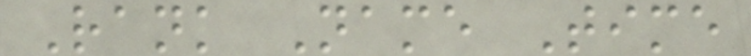Rank Name Time
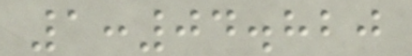1:04.820
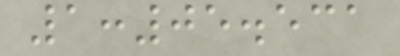1:05.531
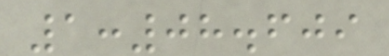1:08.609
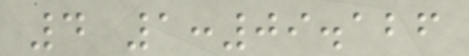4 1:09.126
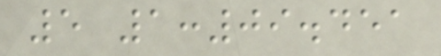5 1:09.451
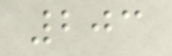203
